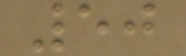50
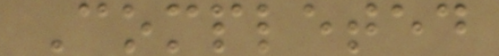Completed
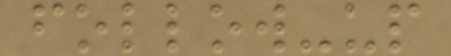follow-up
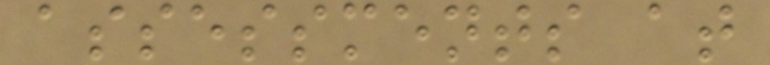assessments at
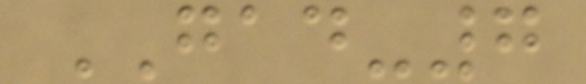GAD-7
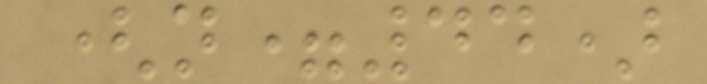(n=44)
